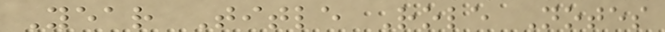Year Title Role Notes
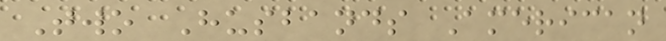Two Husbands American
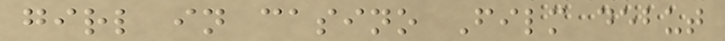girl in casino Film debut
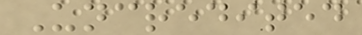Uncredited
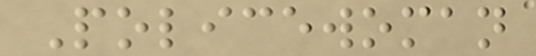Policewoman
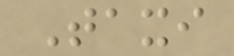Taxi
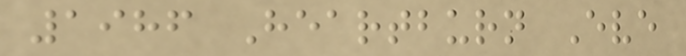1986 Heartburn Eve
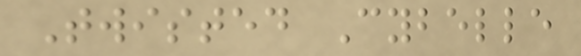Twisted Cybelle
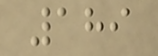189
